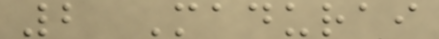2 Madurai
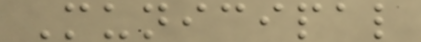Municipal
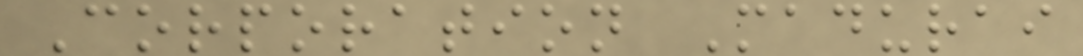Corporation Madurai
